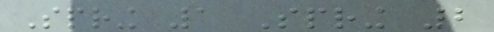Spring 1 Spring 2
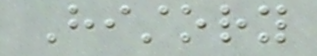History
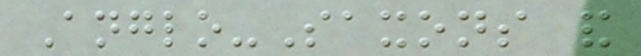Anglo-Saxons and
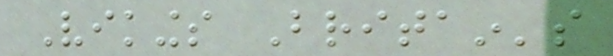Vikings Britain's
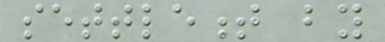settlement by
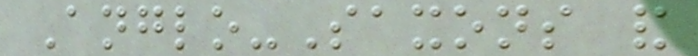Anglo-Saxons and
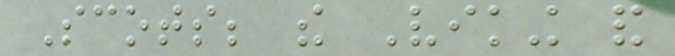Scots; the Viking and
